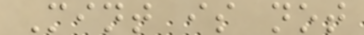Mint is not
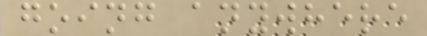going anywhere
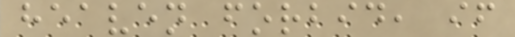heaven forbid, if
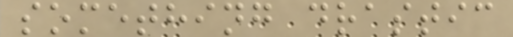something drastic
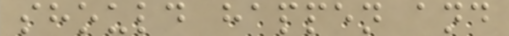should happen and
